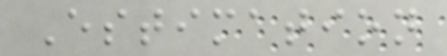Estimation
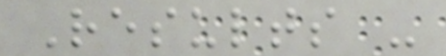Results -
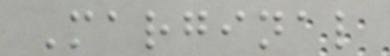Marginal
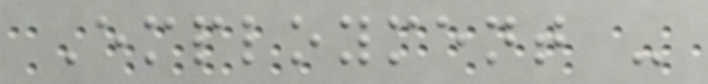Employment -
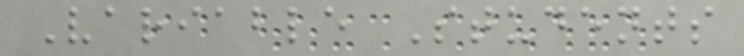Variable Students
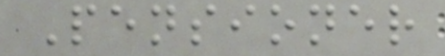Pensioner
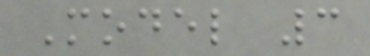Model 3
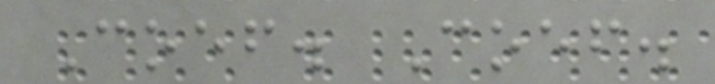Coef. Coef.
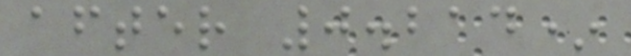after 0.214*
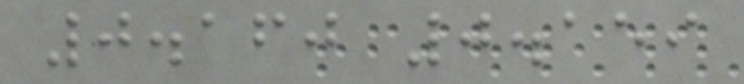0.160 0.159
